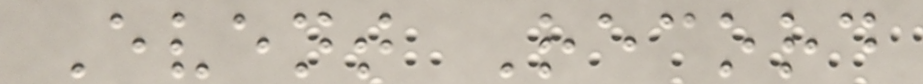Event Record
